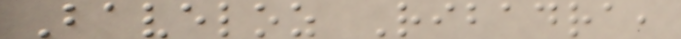Baveloz Ribadra,
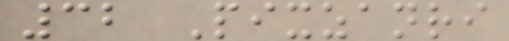32 Pixzanri
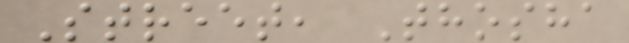Street, Thosha
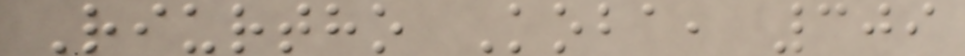Riurtho Koba, 309
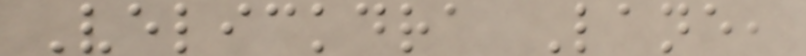Velickdra Lane,
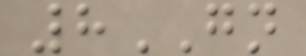8GN
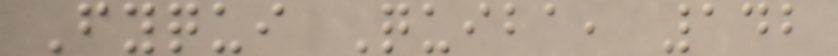Fyqui Quiba, 142
